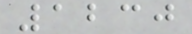1230
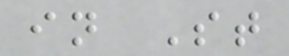in St
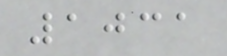1031
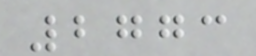2773
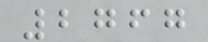2767
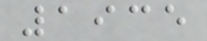1935
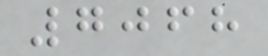7068
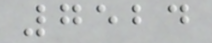7524
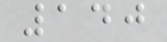140
